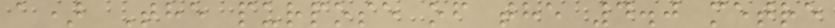a) The purpose of the 4.0 metre
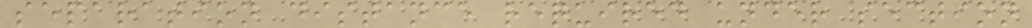separation distance required under section
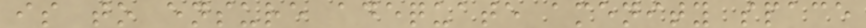is to ensure adequate amenity space
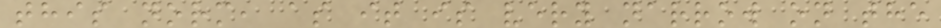this norm, as it is very narrow on the
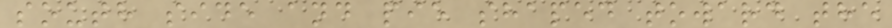south side and pie shaped toward the
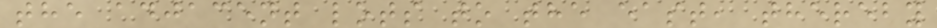the adjacent lots to the east, thereby
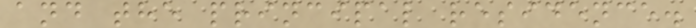and the principal residence.
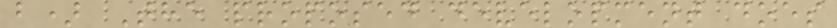b) The proposed development does
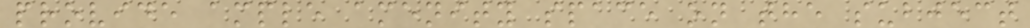provide ample amenity space on the subject
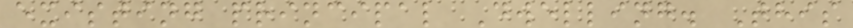existing principal Dwelling. This
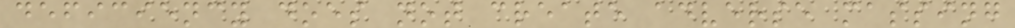deficiency does not create adverse massing
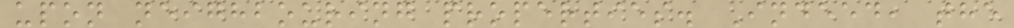upon neighbouring properties. Indeed, the
